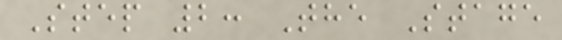Step 2: The Stage
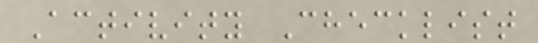Activity Checklist
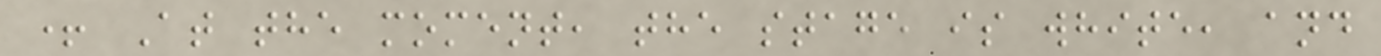+ At the moment, the stage is white, and
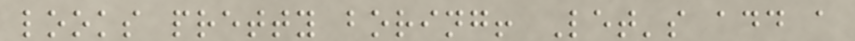looks pretty boring! Let's add a
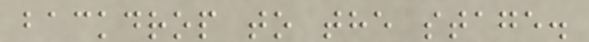backdrop to the stage.
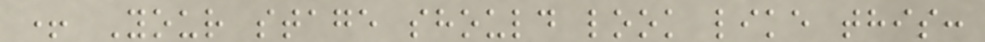+ Your stage should look like this:
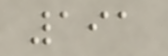191
